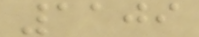1109
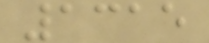1315
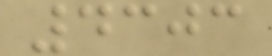4303
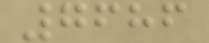7686
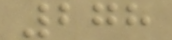278
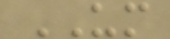UM
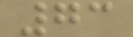73
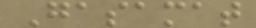Gasamat
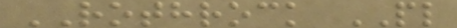ROTHROCK PL
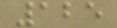125
